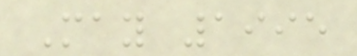May 1995
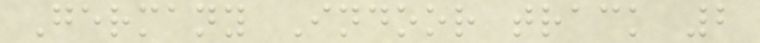Germany Indoor track 2
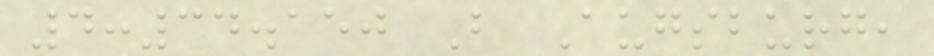4:34.150 B Augsburg,
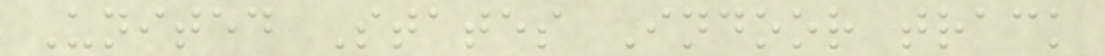United States Indoor track
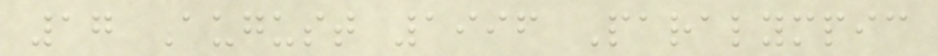17 August 1996 Paralympic
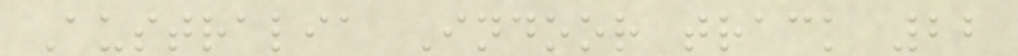Australia Indoor track 22
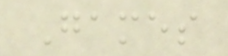Games
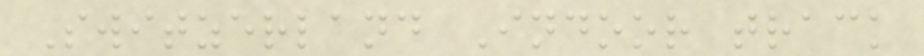Switzerland Indoor track
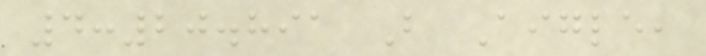4:20.891 B Aigle,
